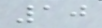10
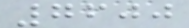7600
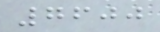7600
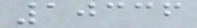10336
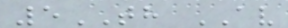5TH AV
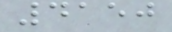4150
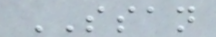SSAN
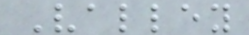Valley
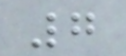7
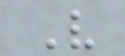V
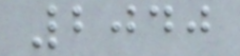2040
